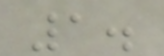1.
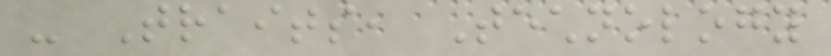- Traits, Technology
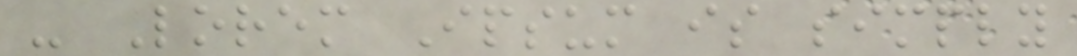- Lorem Ipsum is simply
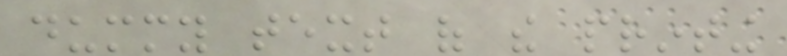dummy text of the printing
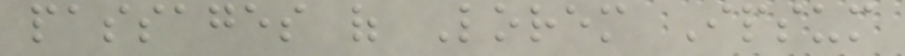passages of Lorem Ipsum
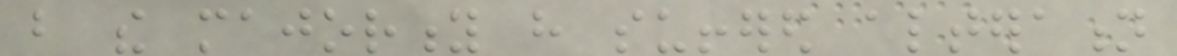but the majority have suffered alteration
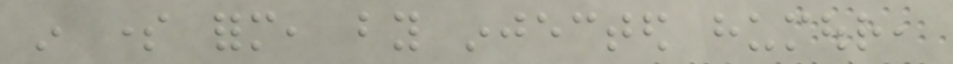in some form, by injected humour,
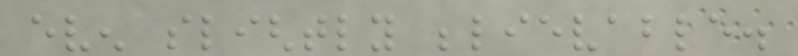even slightly believable.
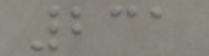231
